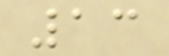13
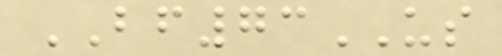BF73US
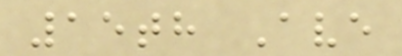15th Ave
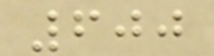600
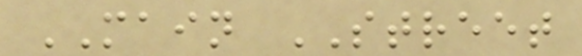MAIN STREET
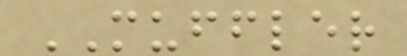MUFFLER
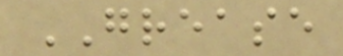GREASE
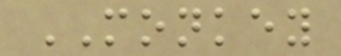MONKEY
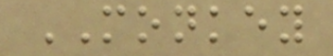MONKEY
